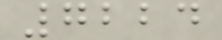7224
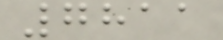7811
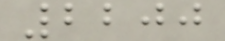2200
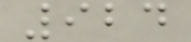924
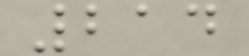214
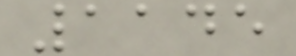1145
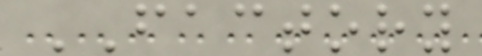FACTORY
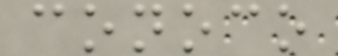conoco
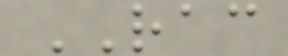RAC
